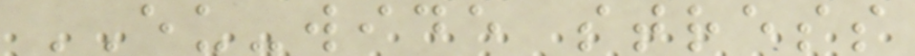EU-wide stress
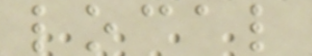local
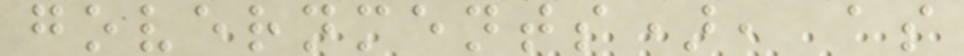governments), as
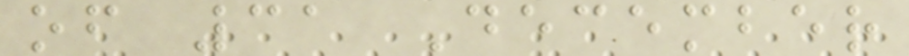of 31 December
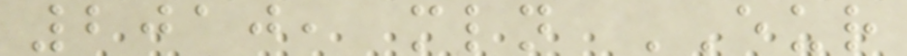2010, mln EUR
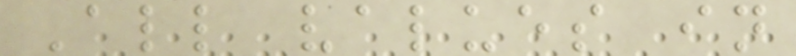All values in
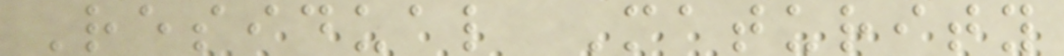Residual Maturity
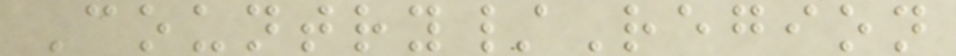Country/Region
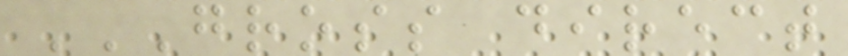GROSS DIRECT
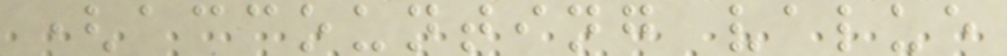(accounting value
